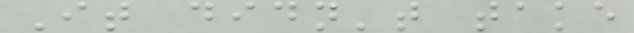It didn't take
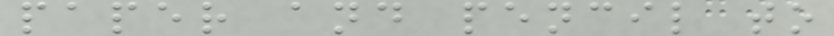paper and pencil to
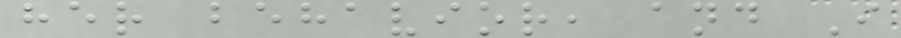her behavior, and I
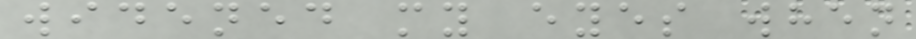widened my eyes when
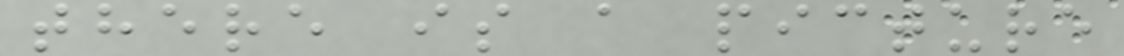there is a picture
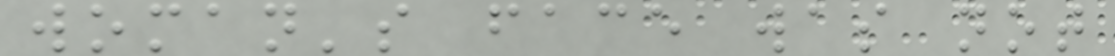woman's face was not
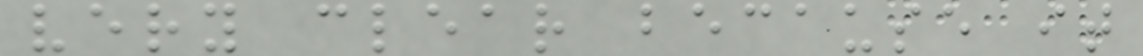very clear because it
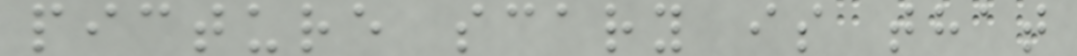picture scary is that
